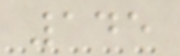145
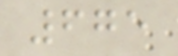675
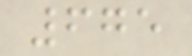675
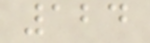124
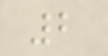2
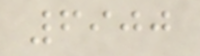6900
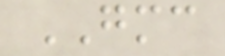GMC
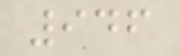946
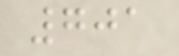701
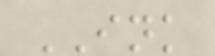INK
